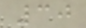30
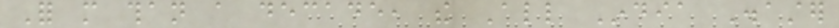For more than a decade, the All India Disaster
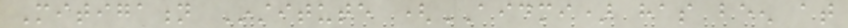Mitigation Institute (AIDMI) has been at
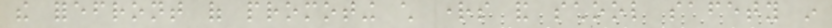the forefront of promoting child rights and school safety in
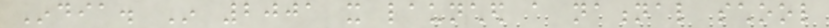India. In 2001 it launched a national school
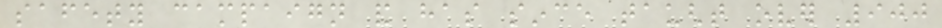safety campaign and has since taught over 900
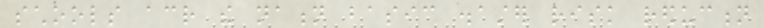schools across the nation basic disaster risk reduction
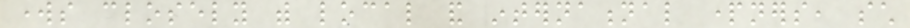works closely with local and international partners, such
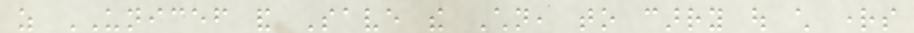as UNICEF and Save the Children, to carry out child rights
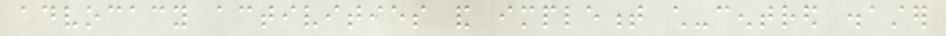advocacy activities and implement child-centred disaster
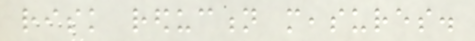risk reduction measures.
